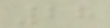28
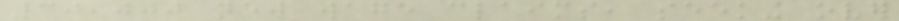30,000 new wage claims, seeking over
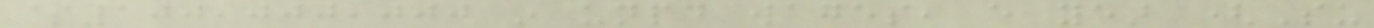$100,000,000 in unpaid wages, every year (Su
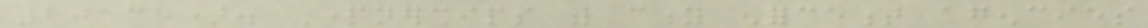20135). Partnerships with city enforcement agencies
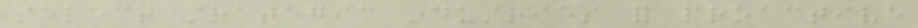select strategic industries for proactive
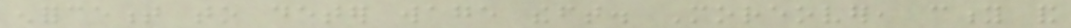enforcement to deter wage theft. Moreover, city and
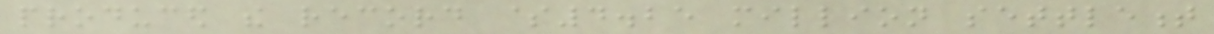produced the record $4.25 million settlement
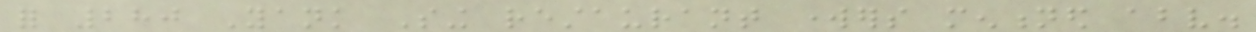for 280 Yank Sing restaurant workers mentioned above.
